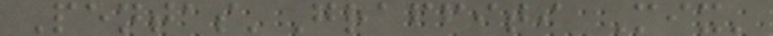Pentas'Graffiti Mix'
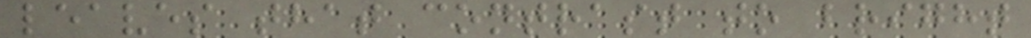leaves that contrast to bright
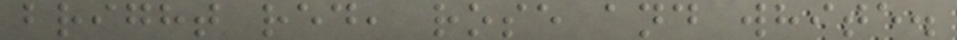bright red, rose and white.
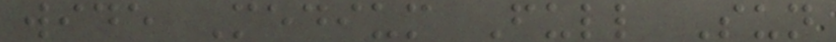wide Medium Full Sun
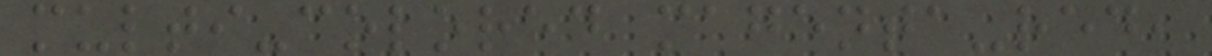multi-colored magenta-red,
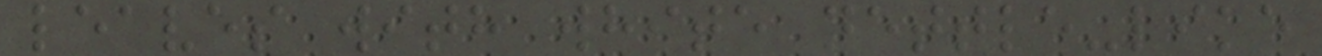leaves with white nettle-like
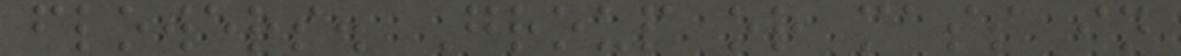flowers. Group or mass in
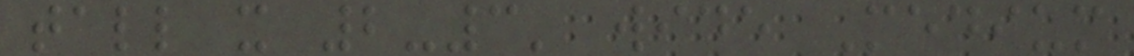tall x 2-3' wide Medium
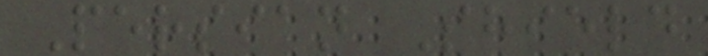Persian Shield
